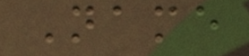Name
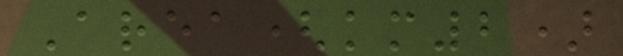Area(km2)
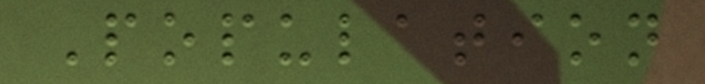Population
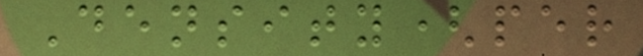Density(per
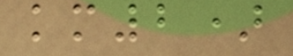km2)
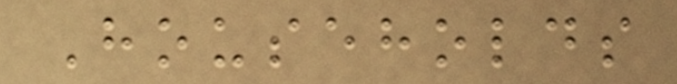Households
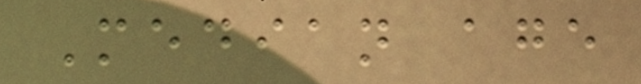Median age
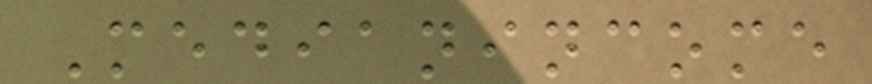Medianincome
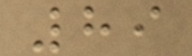89
